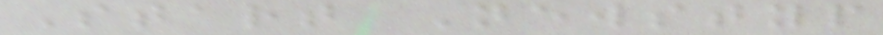Start Newstyp
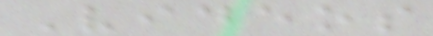Videos
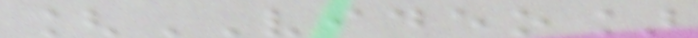[VIDEO]
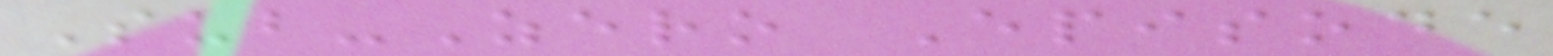Sub-Zero Episode
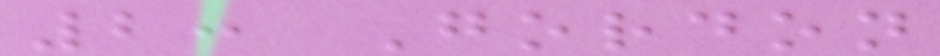2: Gordon
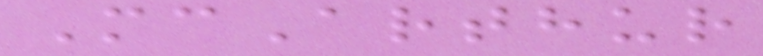McArthur
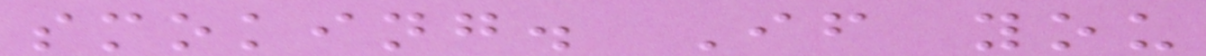smoking. If you
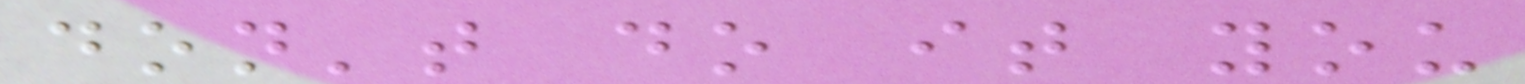don't do it you
